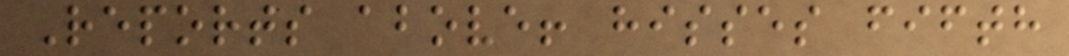Reports above! hisses fifth
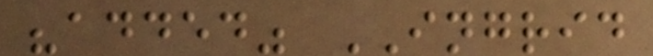"added" INGRID
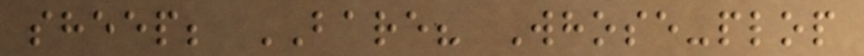sheep; BARE? Whose-plop
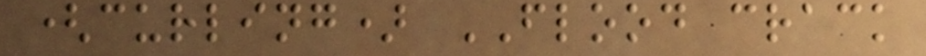(curling) FLOOD crack
